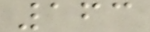163
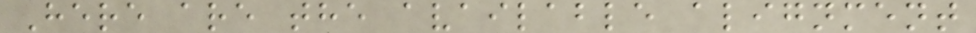Here are the available alignment
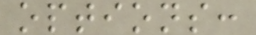options:
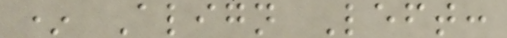* Align Left:
